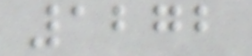1272
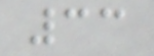33
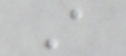A
